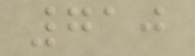710
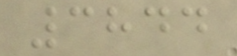3844
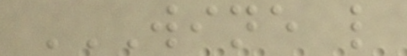WINE L
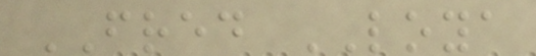FRED LOYA
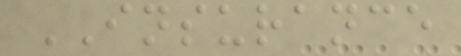INSURANCE
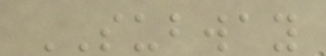SUBWAY
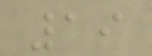19
